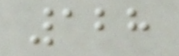128
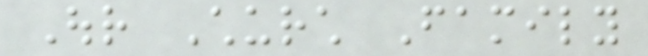Our Church Family
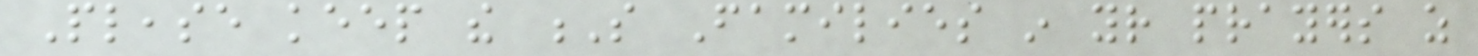Please keep the S Families in your prayers as
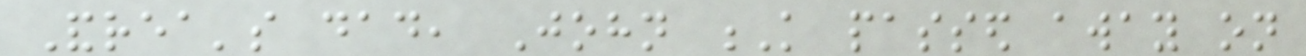Andrea's dad, John K passed away on
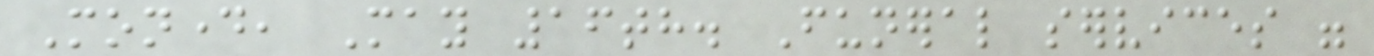Monday, May 16th. Funeral services were
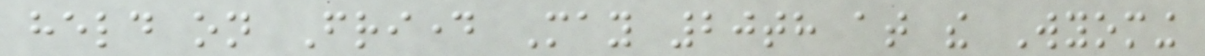held on Friday May 20th at the Wyoming
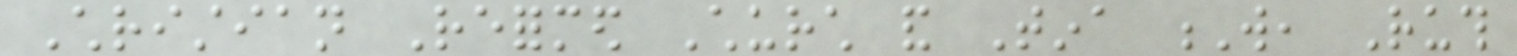Christian Reformed Church and Tina W, Ruth
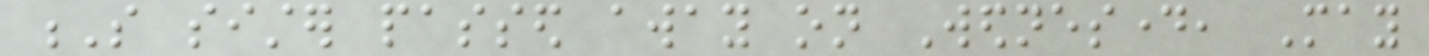S sister passed away on Wednesday, May
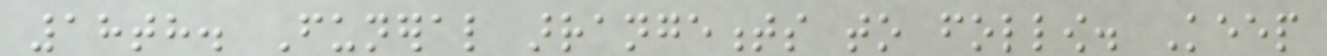18th. Funeral arrangements to follow. Keep
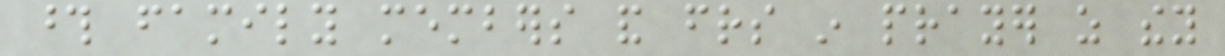those family members and friends in prayer as they
